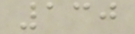130
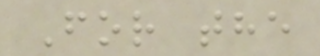For the
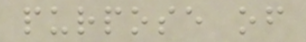purpose of
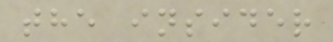the insider
